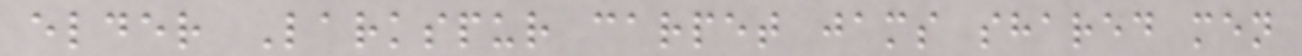elder Larkspur carpet jams shared men
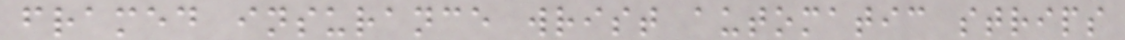framed insurance wrist automatic strips
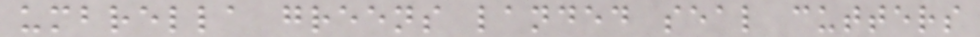umbrella greens landed seal cutters
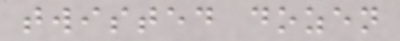twisted dozen
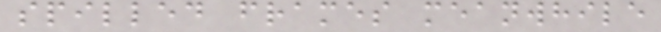spilled frames meanwhile
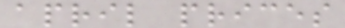april prices
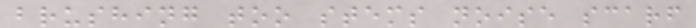brushing too stems noise scarf
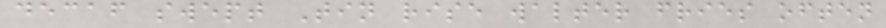decaf swept Tin rise walter fries often
